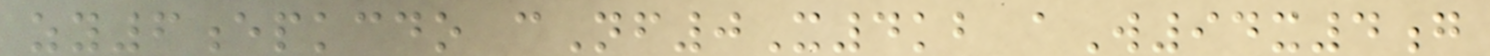zy6epkcdo cNf0X4kb aW94x4g
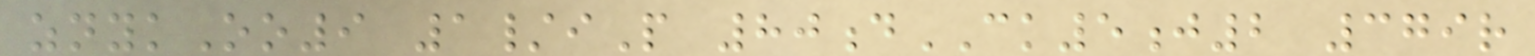znykOo9 1/iP 80dCK5j2 379r
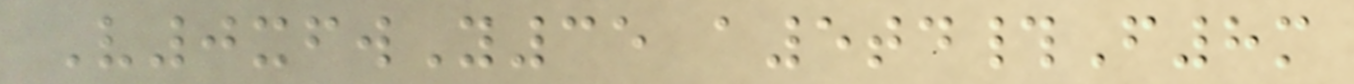V0xfwY35 a5td#F8m
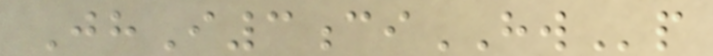JhI3ciHWp
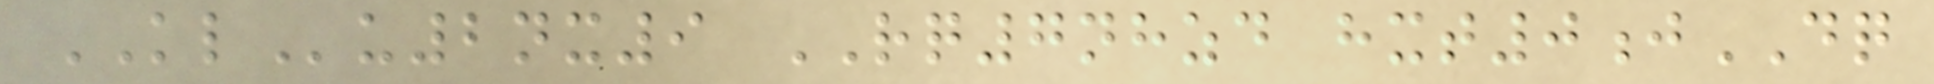KLu2nx9 RQ7nhzd hxt0jDQ
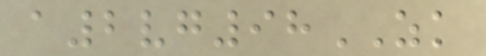a2vg98ZK
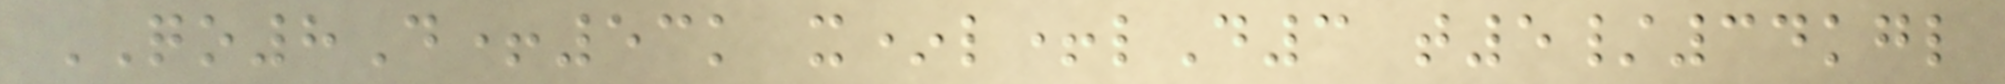QO8D+53k x*l+lD3 t5/34kgl
